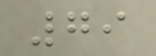79
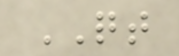QT
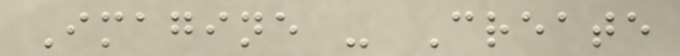Imagine - Create
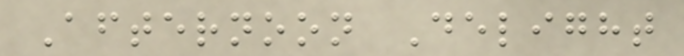Afternoon Delight
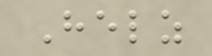Helz
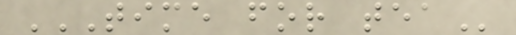TIME FOR TEA
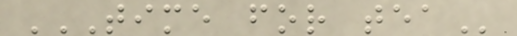TIME FOR TEA
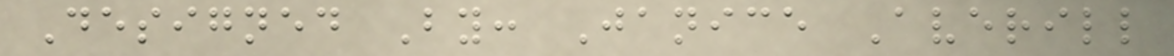Designed By: Janice Averill
